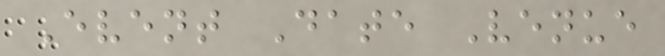Event Date Venue
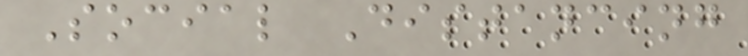Social Distancing
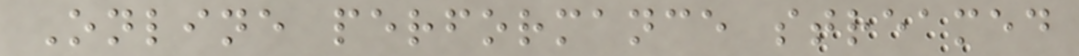Online performance streamed
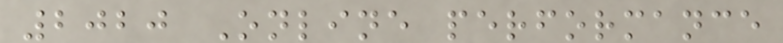2020 Online performance
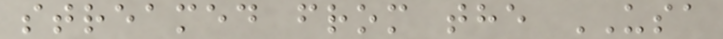streamed from the USA
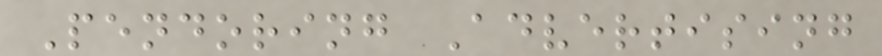Pendoring Advertising
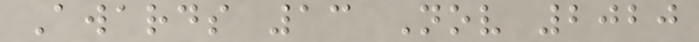Awards 13 Nov 2020
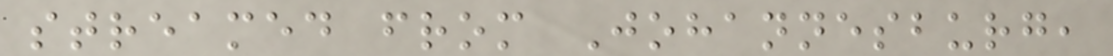streamed from Johannesburg,
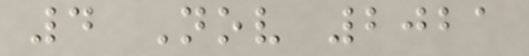4 Nov 2021
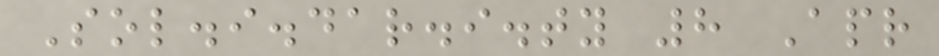Sol.i.dar.i.ty 8 Apr
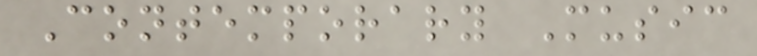Contemporary Music
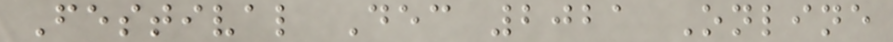Festival Dec 2021 Online
